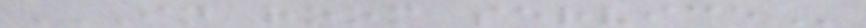IN ROOM SERVICE
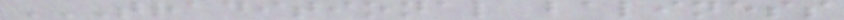TRADITIONAL BALINESS
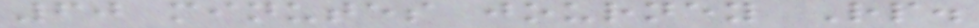60 minutes journey Rp.
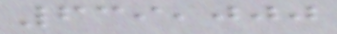639,000
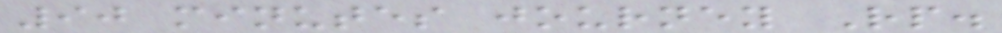90 minutes journey Rp.
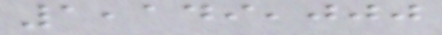1,149,000
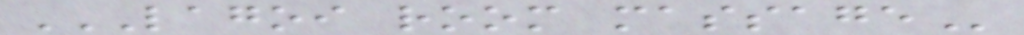LAGOI ROOM MASSAGE
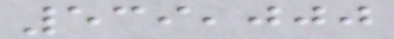539,000
